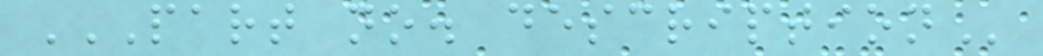PART NO. DESCRIPTION
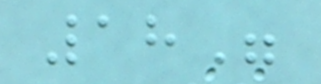18"
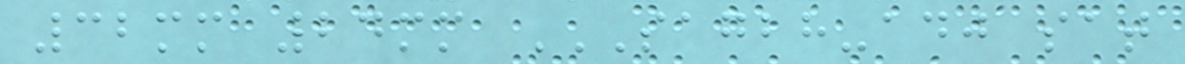32mm 24mm SAGBH-ADJ SAT
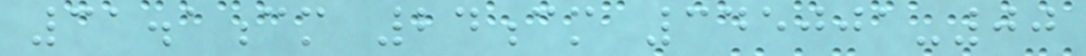31.1cm 24cm 345001-00
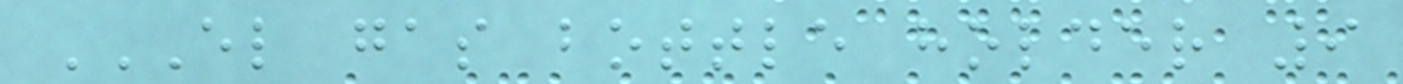EL GAS BOTTLE HOLDER 9
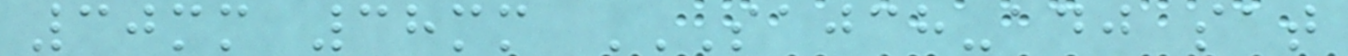30mm 38mm SAJCH-ADJ SAT
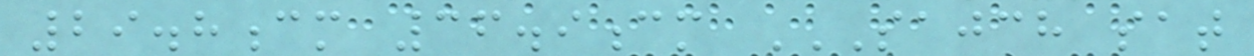29.8cm 36.9cm SAJCH SAT
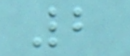2
